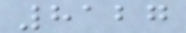8127
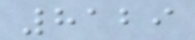8129
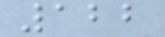122
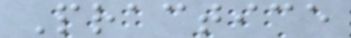Practice
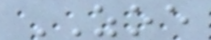ZOE
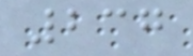237
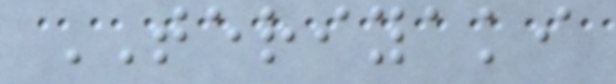TERIYAKI
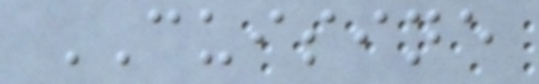CUISINE
